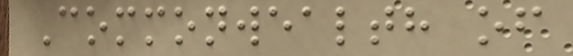Commonwealth of
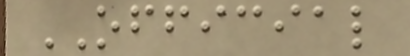OFFICIAL
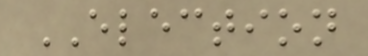ELECTION
